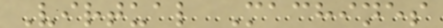Virtual Machines
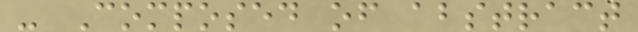- Composed of abstract
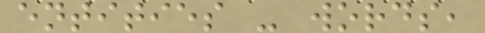entities - words,
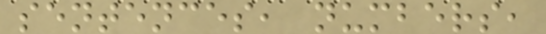sentences, numbers,
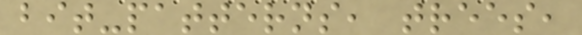bit-patterns, trees,
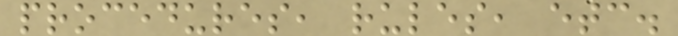procedures, rules, etc.
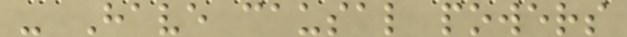- Have causal powers
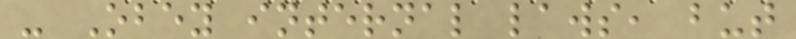- Obey internal laws, but
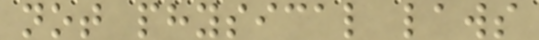not physical laws
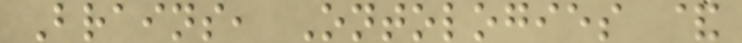Brains, Ontologies &
